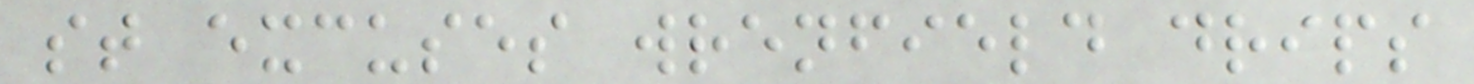st excuses wrenfield drips
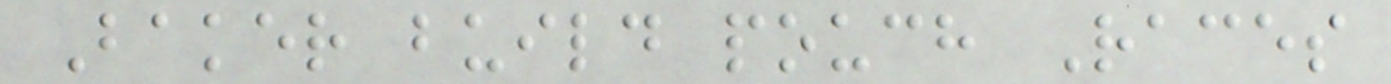Baker build pouch Races
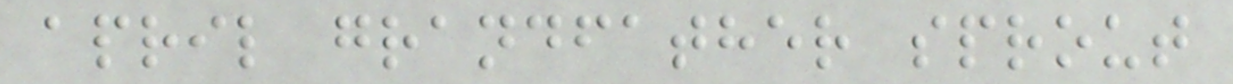april grandfather sprout
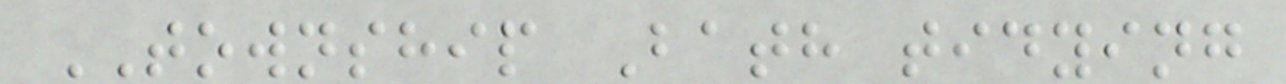TOWNSHIP Bath tidying
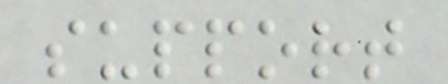support
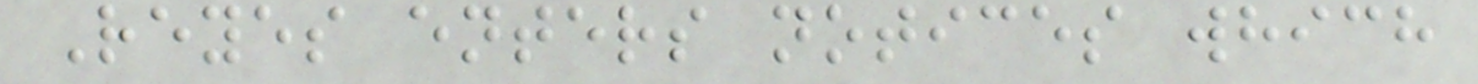Reyes enters notices which
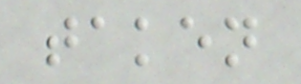taken
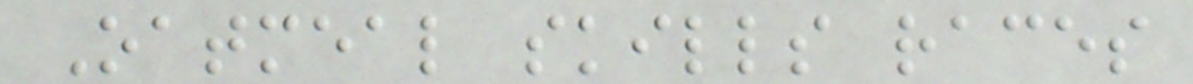Oatmeal skills races
